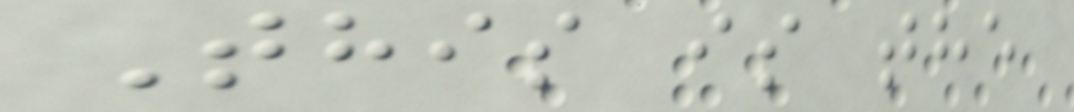This is the
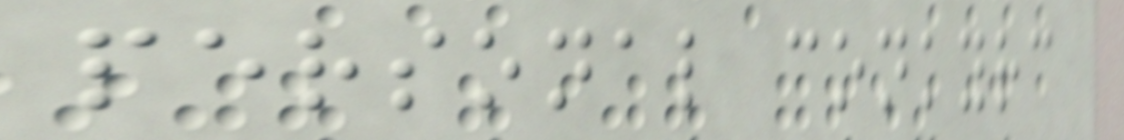personal conkyrc
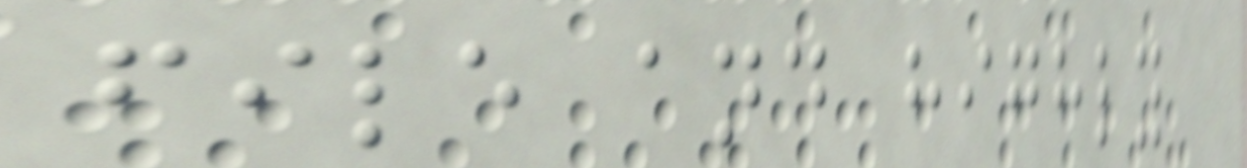file and highly
